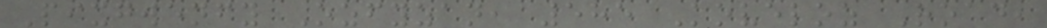Pixgwenfy Ozfyzan, 585 Koveloz Road,
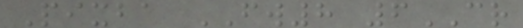Pixba FW8 6CR
